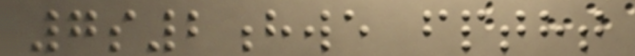7s2hwe fptht
